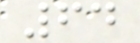64
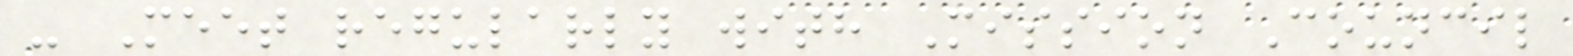- Meet regularly with Mission Council
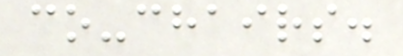co-chairs.
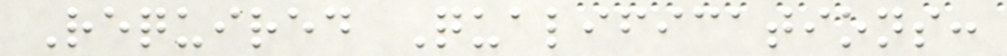Required Qualifications:
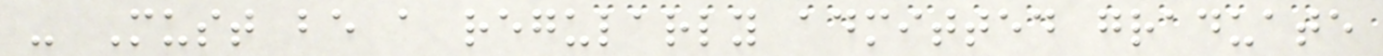- Must be a regularly admitted graduate
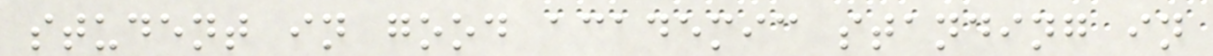student in good academic standing in
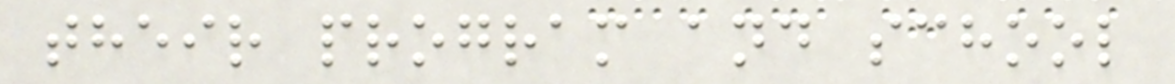their program and school
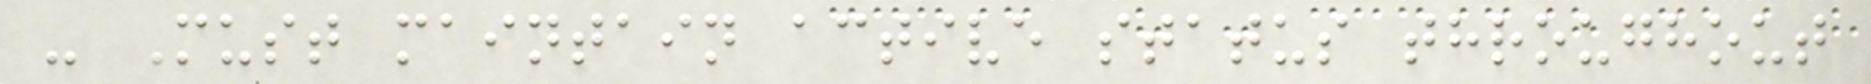- Must maintain active status throughout
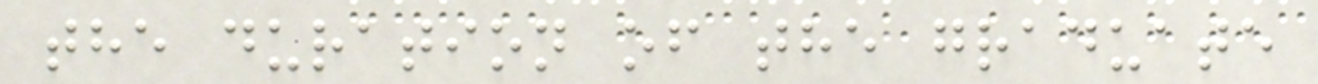the duration of the graduate
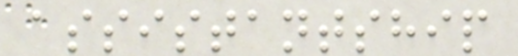assistantship
